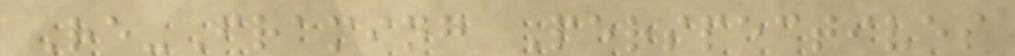Re-Framing Perspectives
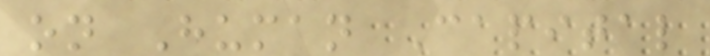on Human Capital
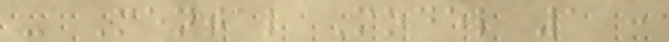- Mental Model 1 :
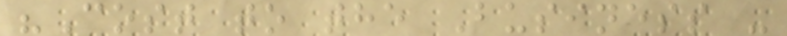"Cost to the Business -
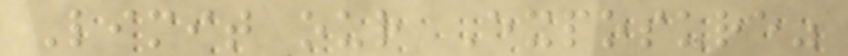Limit our Exposure"
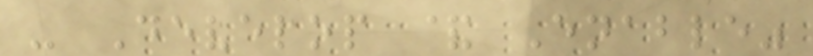- Develop & Enable"
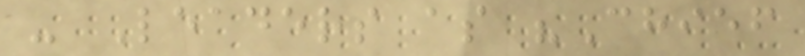- Leaders as "Chief
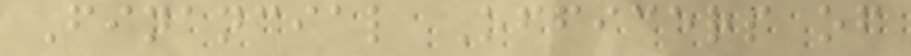Financial Officers of
